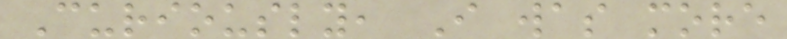Curiously, I was more
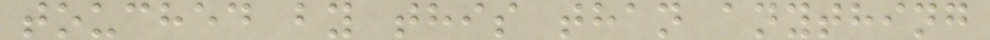touched by this than anything
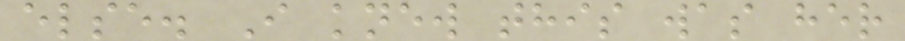else. I knew this was her
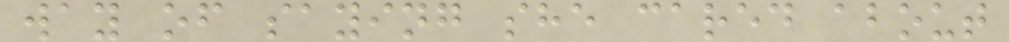way of saying she cared about
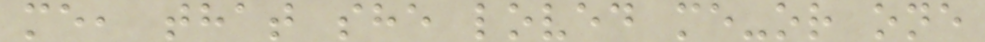me, that she loved me-or one
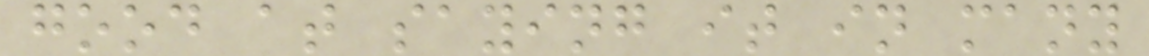good at saying it in many
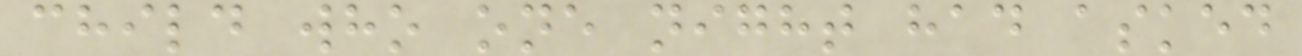child who one night had asked
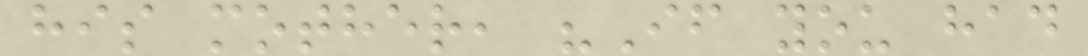his mother, "If you had
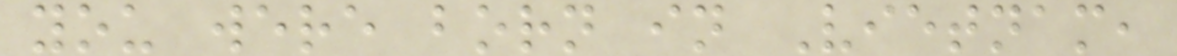you were born in Vietnam,
